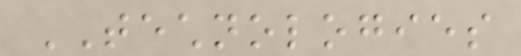TECHNOLOGIES
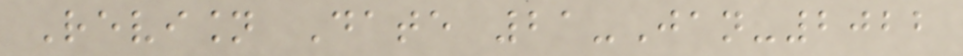Revision Date 21-Jan-2022
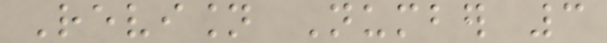Revision Number 3
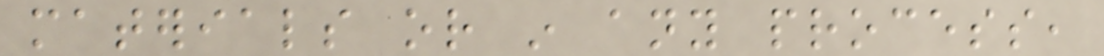materials or in any process,
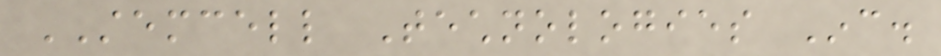STEMCELL Technologies Inc.
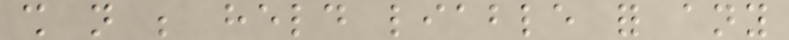shall not be held liable for any
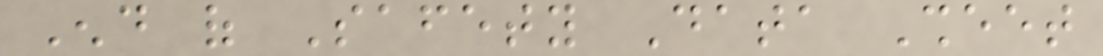End of Safety Data Sheet
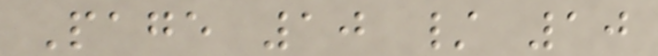Page 10 / 10
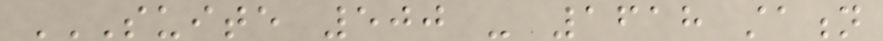SUITE 500 - 1618 STATION
